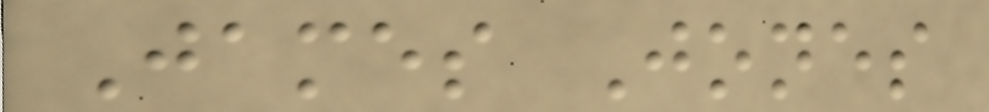James Jones
